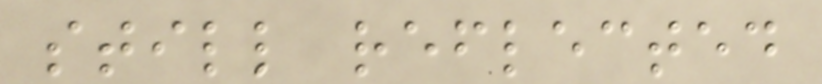still reflected
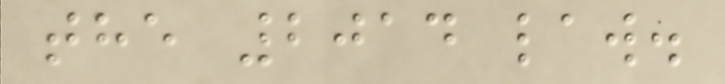the 2014 law.
